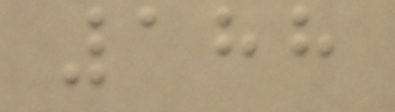188
